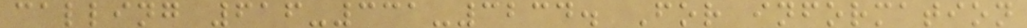calling 616-331-3234. For information
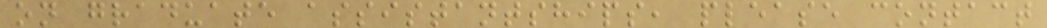on graduate assistantships, please contact
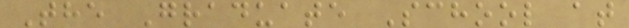The Graduate School at
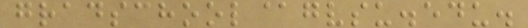gradschool@gvsu.edu.
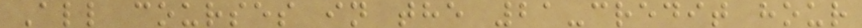All courses in the 21-credit hour
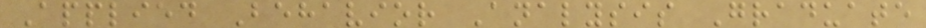Applied Behavior Analysis Graduate
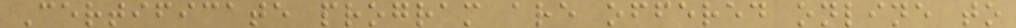Certificate program are offered online to
